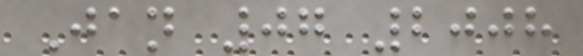Jan 07 2008
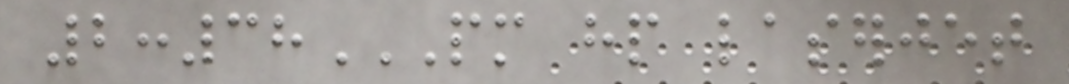2:38PM HP LASERJET
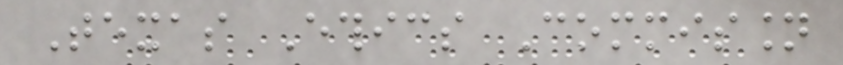Texas Ethics Commission
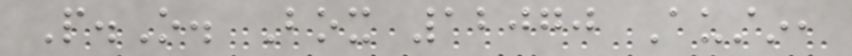P.O. Box 12070 Austin,
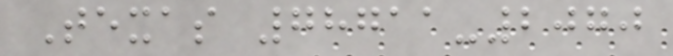Texas 78711-2070
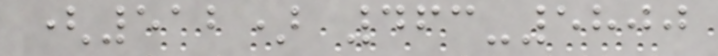(512) 463-5800
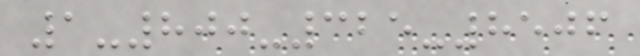1-800-325-8506
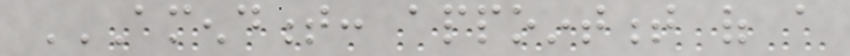AMENDMENT: APPOINTMENT OF A
